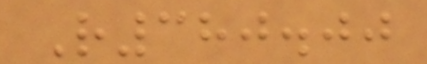R380.00
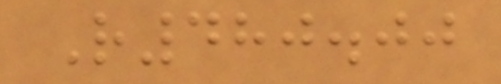R480.00
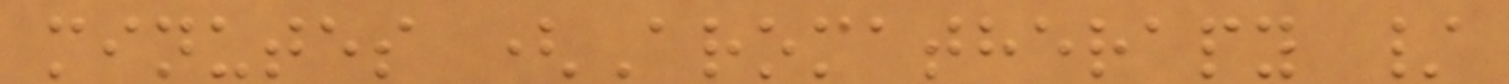minutes (Aromatherapy /
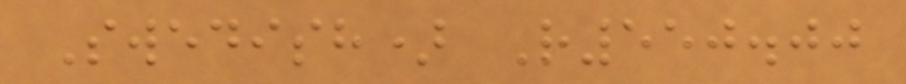Swedish) R550.00
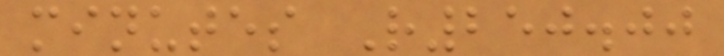minutes R250.00
